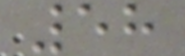58
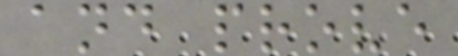and prove
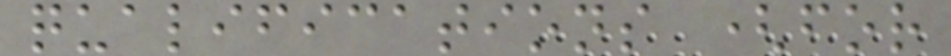qualifications (for
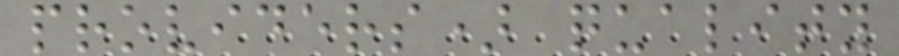providers) quality
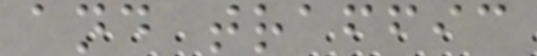and traffic
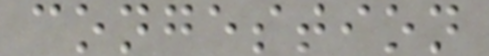congestion
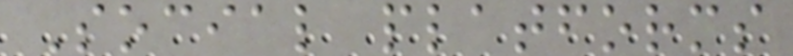Social platforms
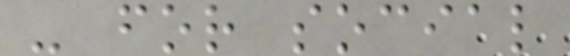- for social
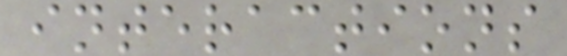interactions
